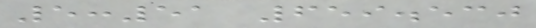5:51 659.530
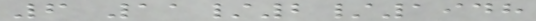6 11/2/1948
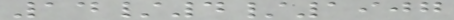14/4/1907
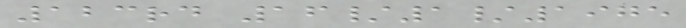123rd 16/1/1975
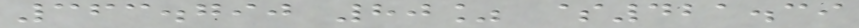363.790 80% $421.39
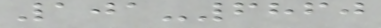101-6860
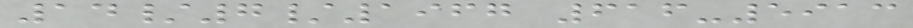14/7/1967 616-5913
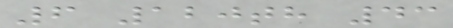6 120th 43
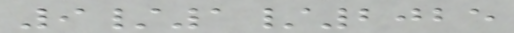9/1/2025
